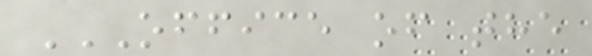OFFICE OF THE
